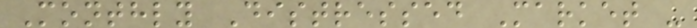Monthly Distressed Market -
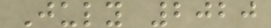July 2020
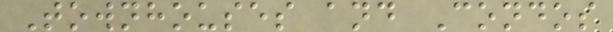Townhouses and Condos
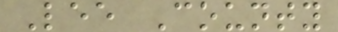Lee County
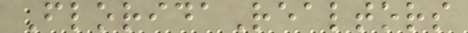FloridaRealtors
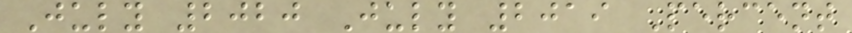July 2020 July 2019 Percent
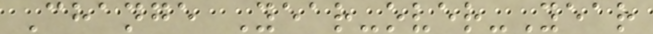Change Year-over-Year
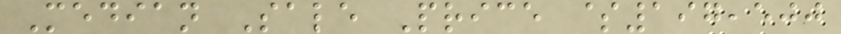Median Sale Price $197,500
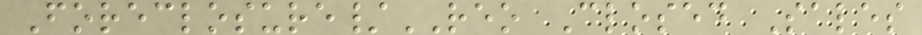Foreclosure/REO Closed Sales
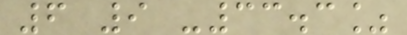6 9 -33.3%
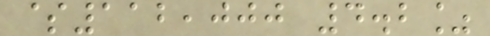$112,000 4.2%
